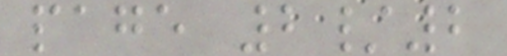page 2/2
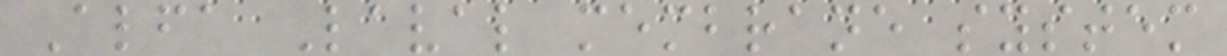Alfa Laval membrane system
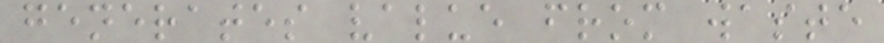generates value from waste
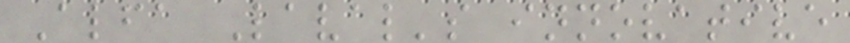Alfa Laval's innovative
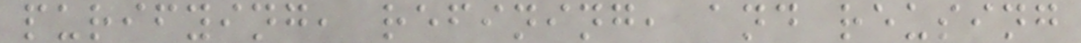purifying, refining, and reusing
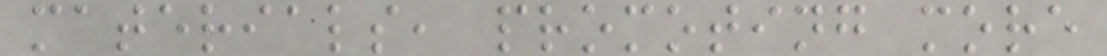materials, promoting more
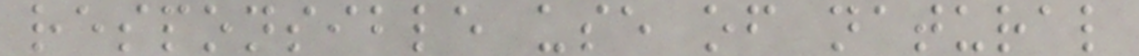responsible use of natural
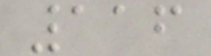116
